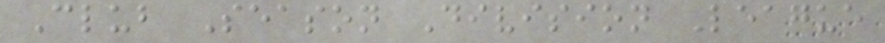Club Season Division League
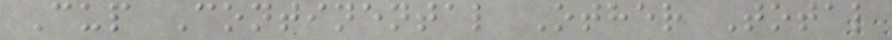Cup Continental Other Total
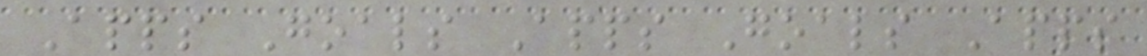Apps Goals Apps Goals Apps
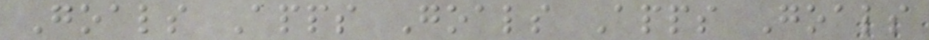Goals Apps Goals Apps Goals
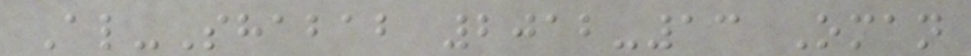Al-Shabab 2012-13 Oman
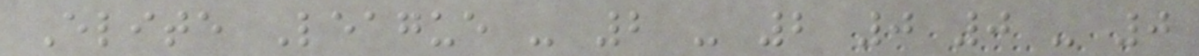Elite League - 2 - 2 0 0 - 0
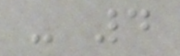- 4
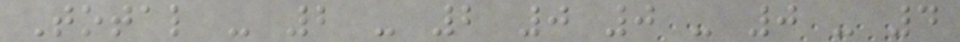Total - 2 - 2 0 0 - 0 - 4
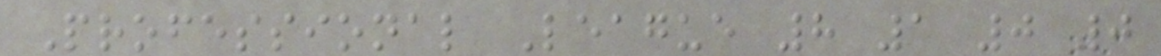Professional League 8 1 0 0
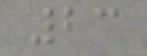23
